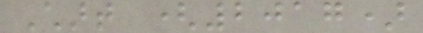Chart (2017)
